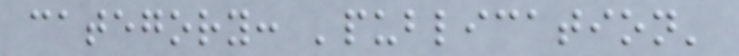category: 'publication'
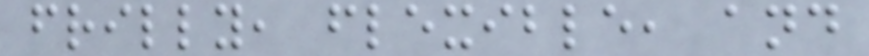frilly, flexible, and
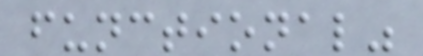functional"
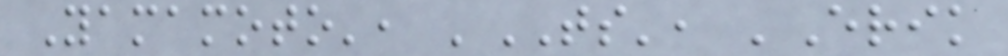Yamamoto', 'TS', 'Erik
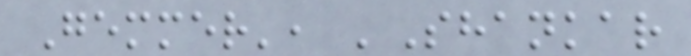Gemmer', 'Shankar
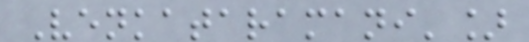Venkataramani']
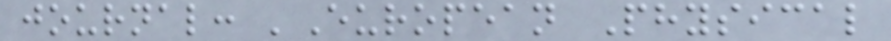journal: 'European Physical
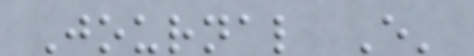Journal E'
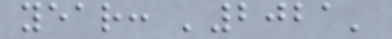year: '2021'
